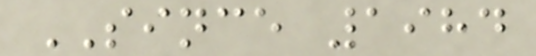SINCE 1984
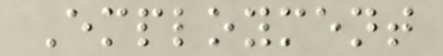Employment
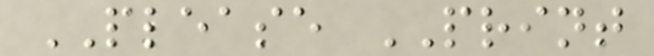PLEASE PRINT
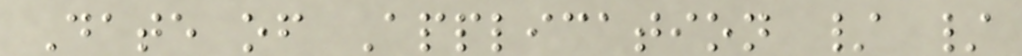Date of Application / /
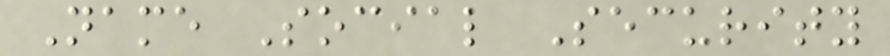Name Social Security
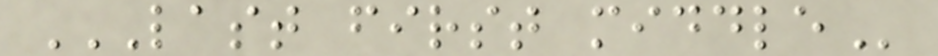LAST FIRST MIDDLE
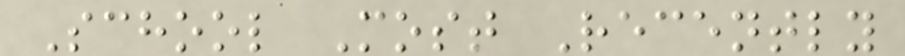School Most Recently
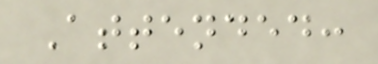Attended:
